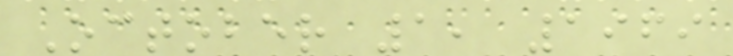October 1, 1969
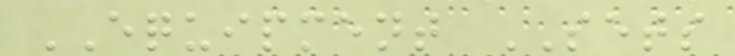EQUIPMENT SETS
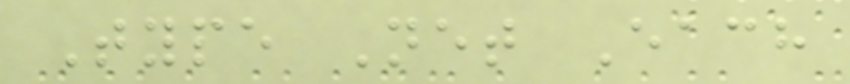Type Net Each
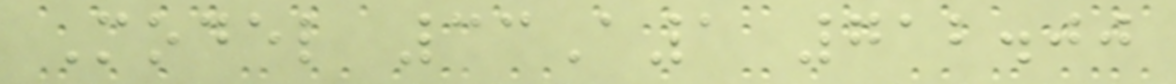Model 33A1 712.00
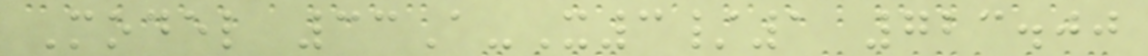Model 33A-X3/1 723.00
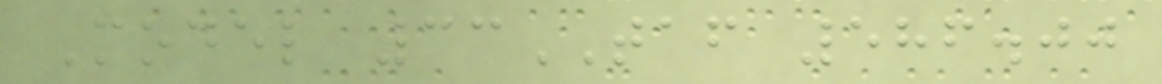Model 33TAF 586.00
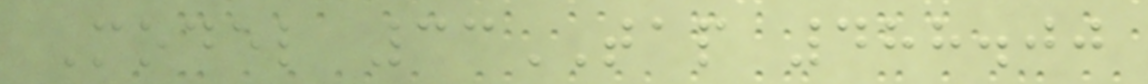Model 33TAP 488.00
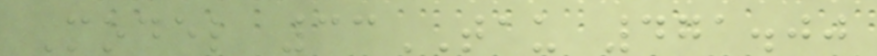Model 33TAU 471.00
